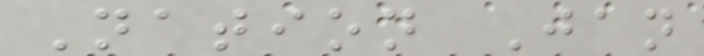Nation Jan
